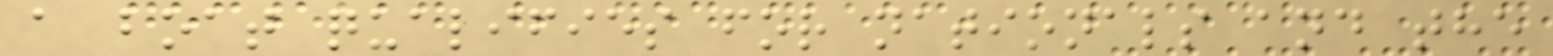a boat qualifies for nationals and the
